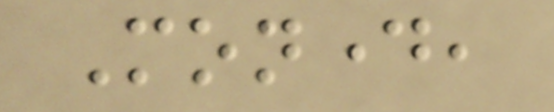Monday,
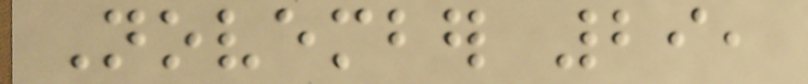November 29,
